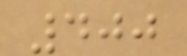400
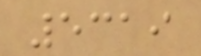5319
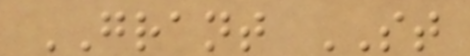GRANT ST
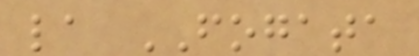la FOGATA
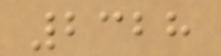2328
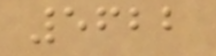5622
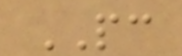PC
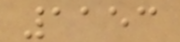1153
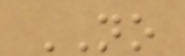NO
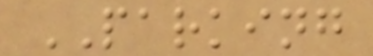PARKING
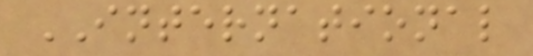INTERNATIONAL
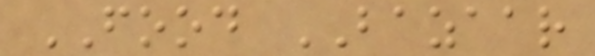FOOD BAZAAR
